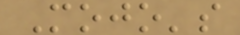Mojo's
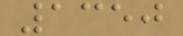1350
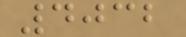4032
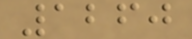1260
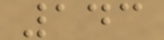143
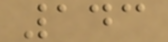143
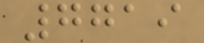7719
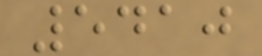5410
